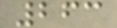263
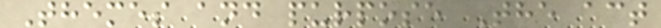Themes and purpose The act
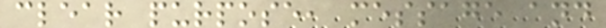clear purpose, message and
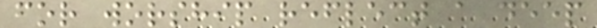for worship reflect a deep
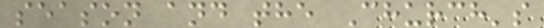season and the Church's
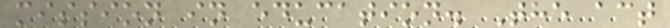mission in education. The act
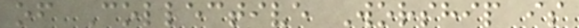of Collective Worship is
